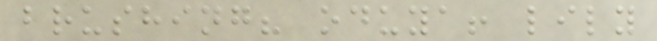brushing? oduya! lily
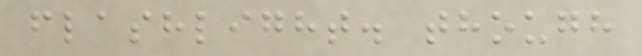flashlight. though
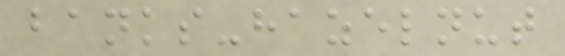banks-hazelnut
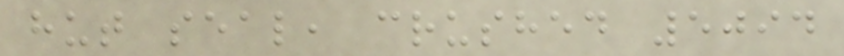hut seal, crushed 5094
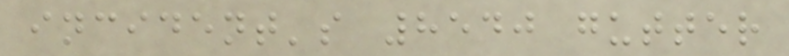incident's 8540 gutter
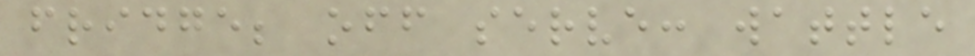fridge; off serve: wattle
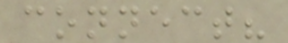connect?
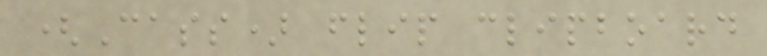(Cass) flip clipboard
